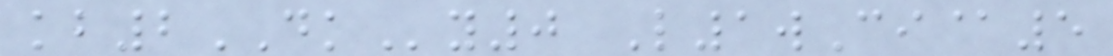kb2DKy0 L1wCi@5
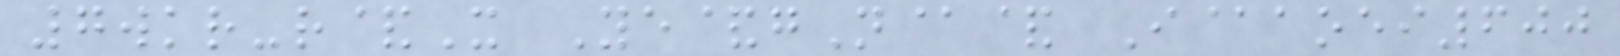7wkr-r&X Ye&gN@& I@aoei600
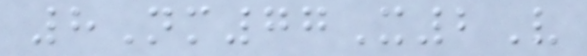8Nm77X2V
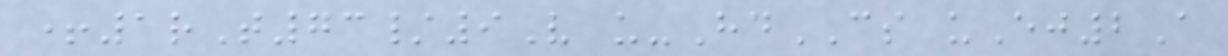+1rT73/9V u-HdCS uEj2A
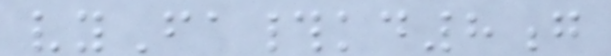vyFa#kd8g
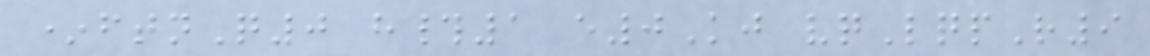*ftnQ0 h#1 e0Kj vqLqpR9
